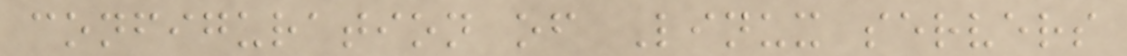configuration of Linux servers
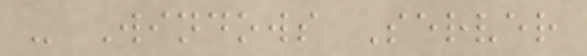- Windows Server
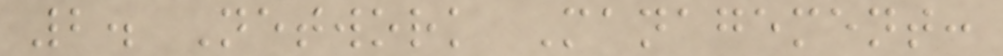2. Network Management:
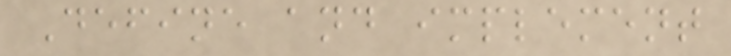Define and implement
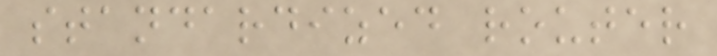standardized router
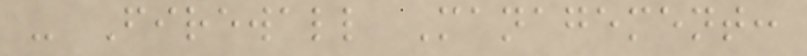- Firewall Management:
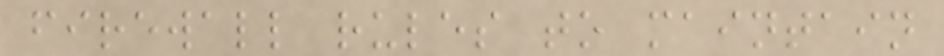firewall rules to maintain
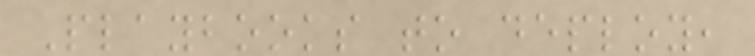Playbooks to deploy,
